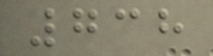738
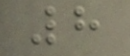8
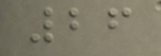26
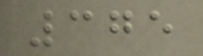375
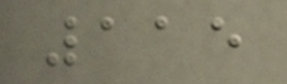115
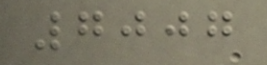7007
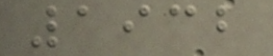1932
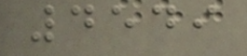4549
